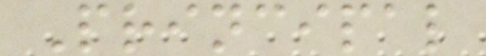Principal
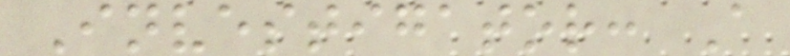Investigator: A
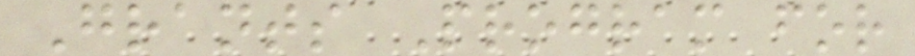Grants Program for
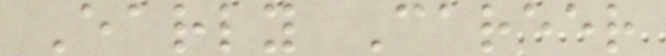Early Career
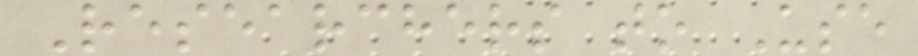Researchers to Use
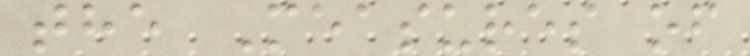the Measures of
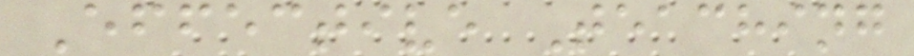Effective Teaching
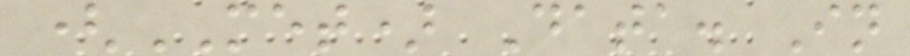(MET) Data. In
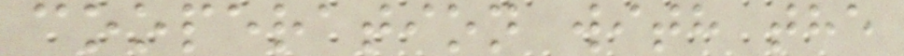cooperation with the
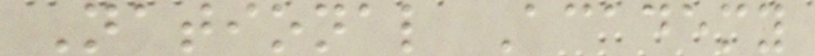National Academy
